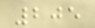205
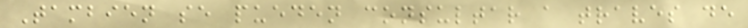Tambien se pueden consultar a traves de
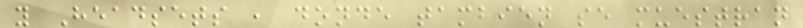y Headsets , donde tambien se muestran
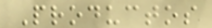Productos
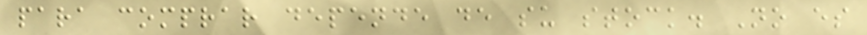para comprar depende de su stock. No es
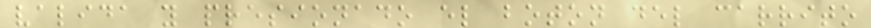valida y presionado el boton del carrito
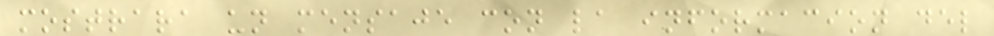mostrara un mensaje con la informacion del
